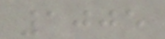1005
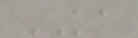KA
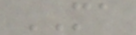MA
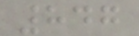847
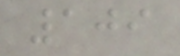109
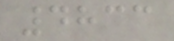4833
